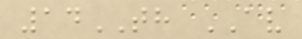14TH AV
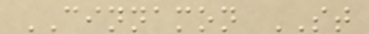CINNAMON ST
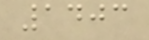1403
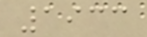1933
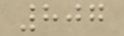807
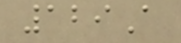129A
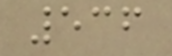536
